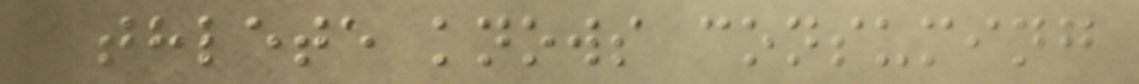athlete knows consuming
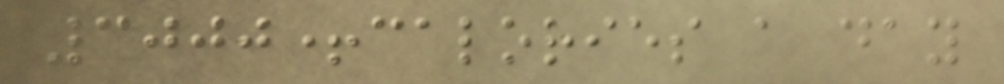3000+calories a day
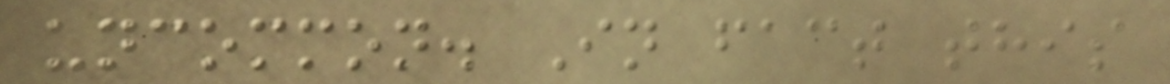uncommon. In fact this
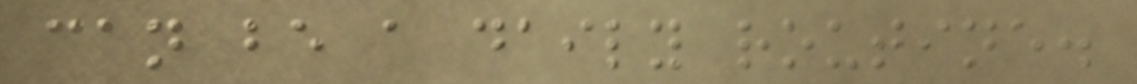can be a daily routine.
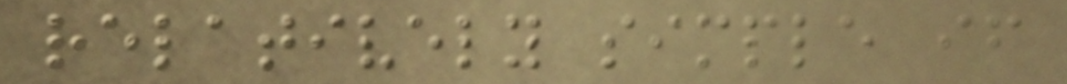relatively simple if
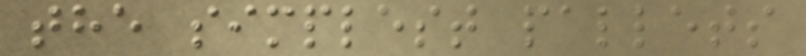the simplest pallets
